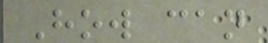How can
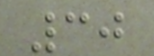30
